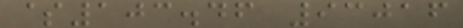$103.46 93016
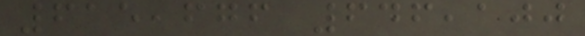615,676 646,100
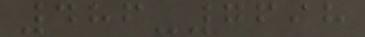486-7698
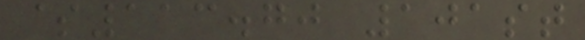$113.70 101st
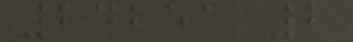24251 2
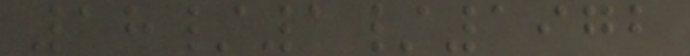18/1/1972
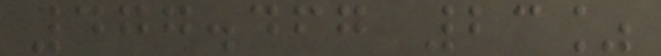477.467 23%
